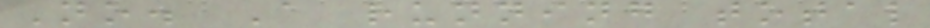No. A running total
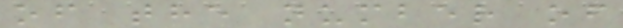of the number of
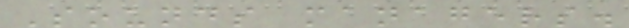Sounds managers.
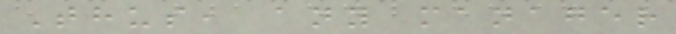Thus, any manager
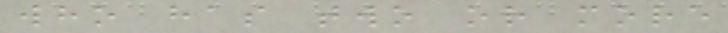who has two or more
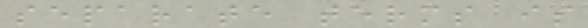separate terms is
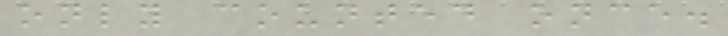only counted once.
